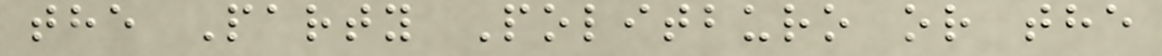the Party Politburo or the
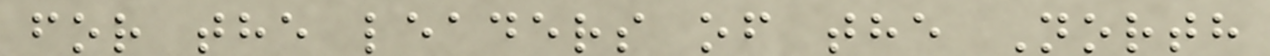for the leaders of the North
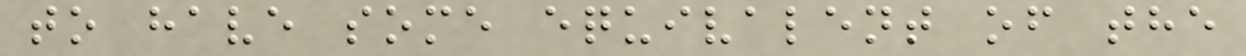to have some equivalent of the
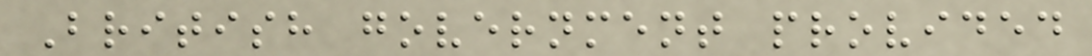British government provided
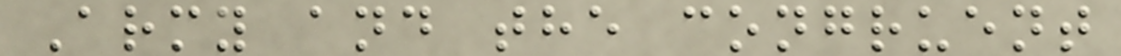Army and the congruent
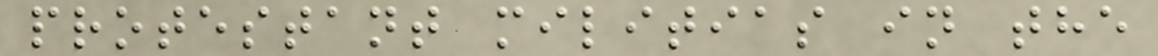protestant militias in the
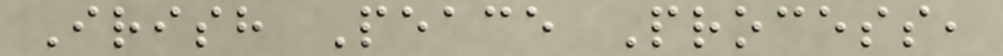Irish Peace Process,
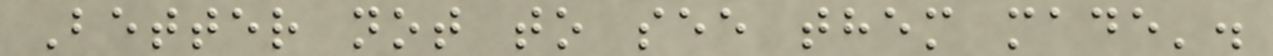Better not to see them made'.
